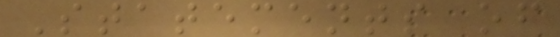Statements of
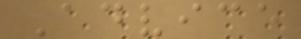Advice
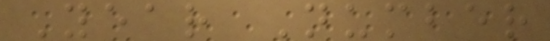Year Number
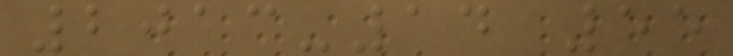2013-14 55
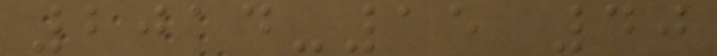2014-15 40
